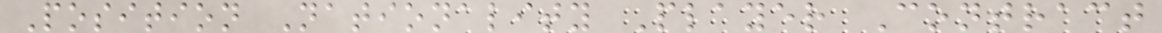Position Nationality Player Contract
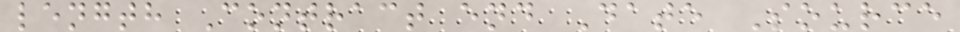length Contract end Date Source
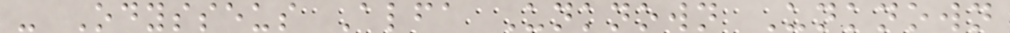- Odysseus Alfa Unknown Unknown
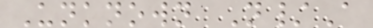Unknown N/A
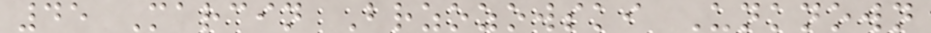45 Marcin Brzozowski Unknown
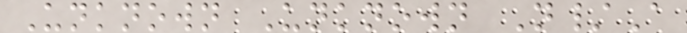Unknown Unknown N/A
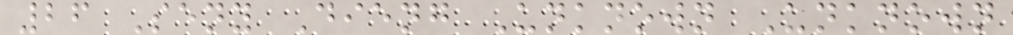26 Seny Dieng Unknown Unknown
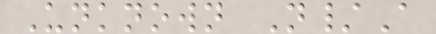Unknown N/A
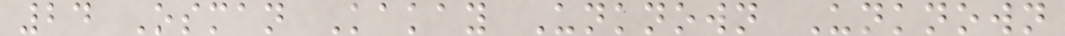24 Osman Kakay Unknown Unknown
